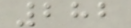282
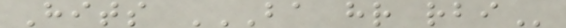Hits BA HR RBI
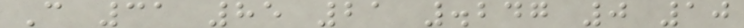C 31 85 21 .247 0 10
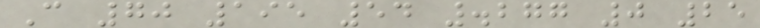C 70 195 54 .277 0 25
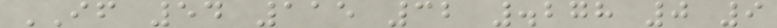IF 54 115 32 .278 0 9
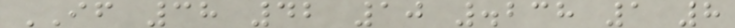IF 38 42 10 .238 1 8
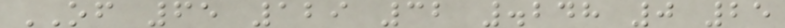OF 65 129 32 .248 0 25
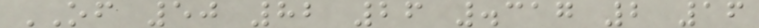OF 50 82 26 .317 2 16
